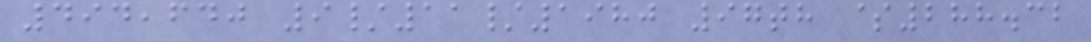494,640 9/11/1980 97th $288.32
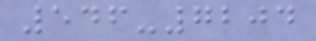546-7204
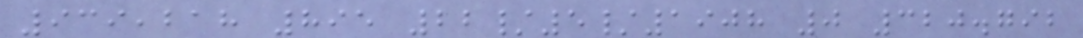939,218 895 22/5/1908 0 320.792
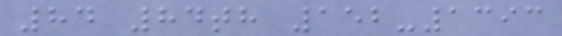84 84th 152-1393
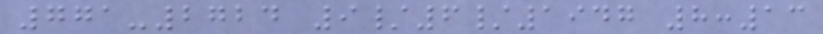771-2724 9/6/1947 8:13
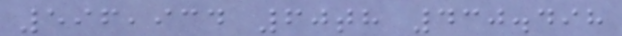596,934 60th 430.498
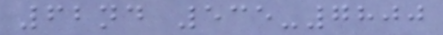62nd 535-7800
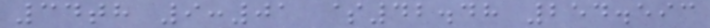34th 9:01 $42.48 254.593
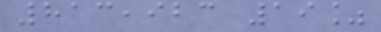813,923 19%
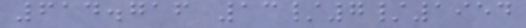614.716 13/7/1954
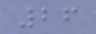26
